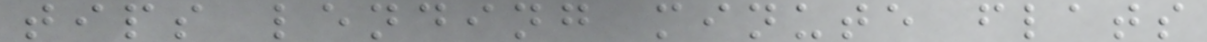tips lending minute flats
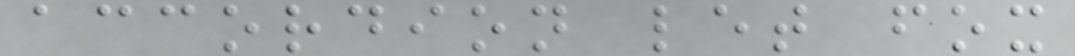accordion let fox
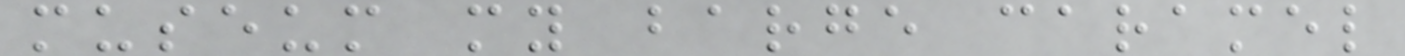museum my barge caramel
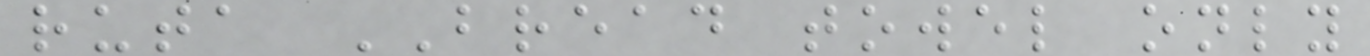ruta BREAD towel only
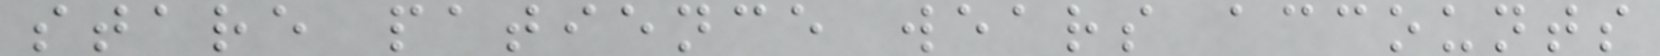stare patience wears accounts
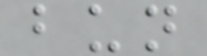bun
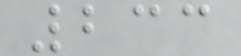233
